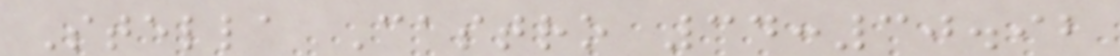Stella Castro 34:30.92
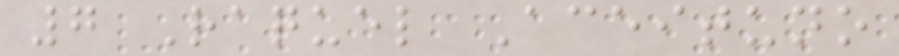7 Raquel Aceituno
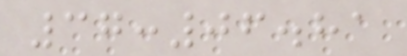37:06.81
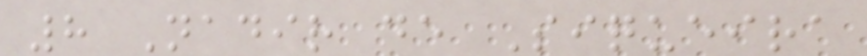8 Nadir de Siqueira
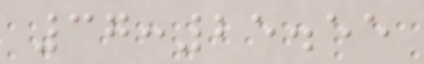37:25.55
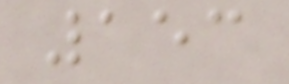153
